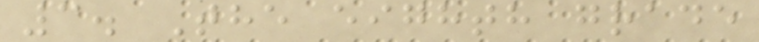3. The eighth grade
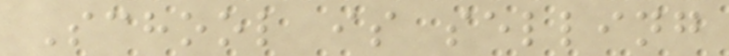School is selling
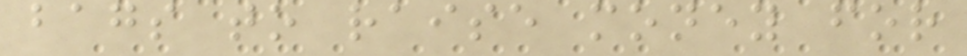bags to raise money for
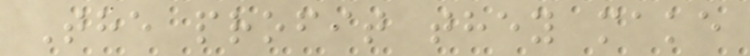The profit they make
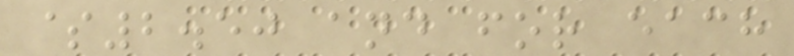$2.50 and for each
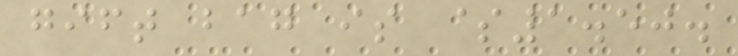gift bag is $1.50.
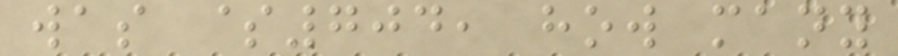was $704, how many
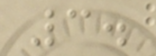3.
